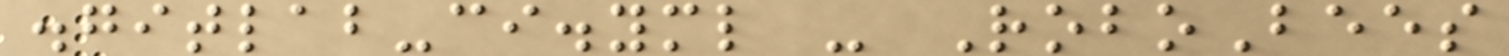.gitlab-ci.yml - RoboBees
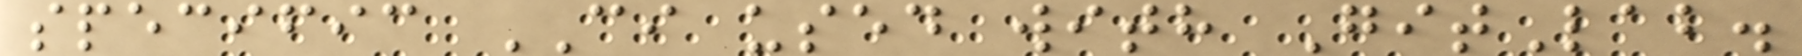specific CI used with GitLab.
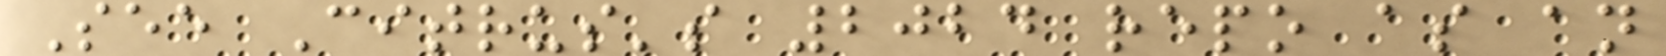See Citrus's 2024 repo as an
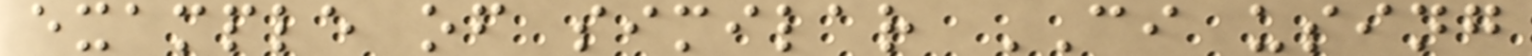example of similar CI using
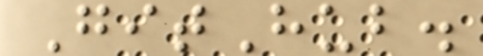GitHub.
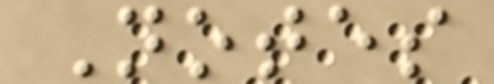Notes
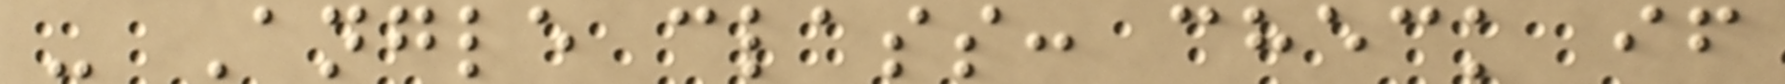- Angle class: check if
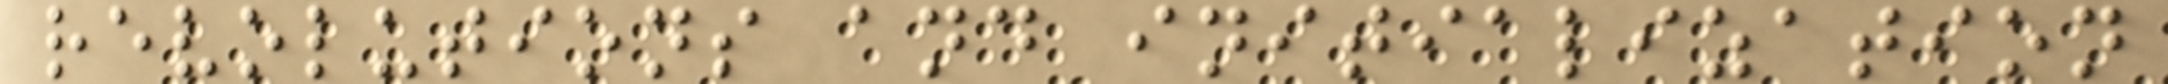revolutions and initialization
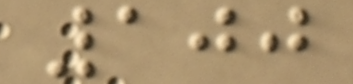100
